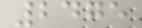2475
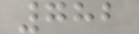782
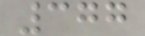377
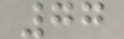77
